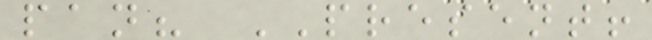pan? PRESENT!
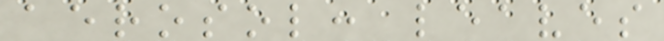aerosol: leaves
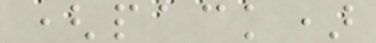(pack)
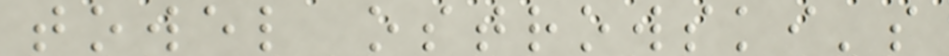towel ostrowski's
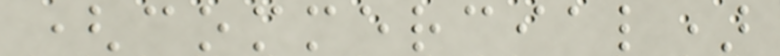(commercial)
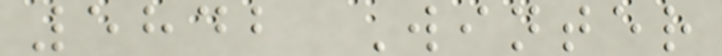5842 Winter
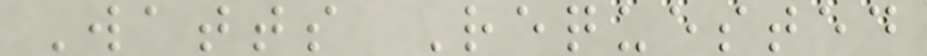Watts Requested
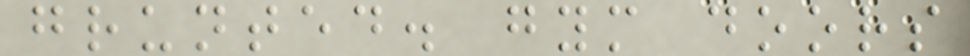grunted. gym doors
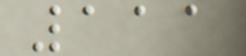111
